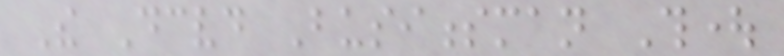The Deceived Businessman Thought
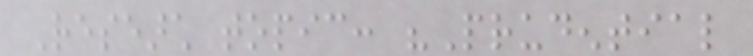Research topic: "Prudential
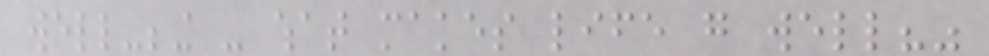well-being - what makes life go well?"
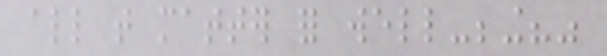all that matter for well-being?"
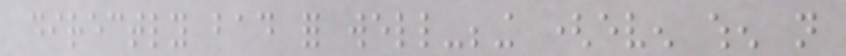directly bad for well-being (even when not
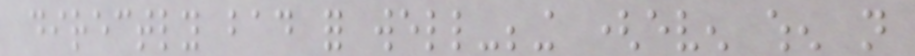directly bad for well-being (even when not
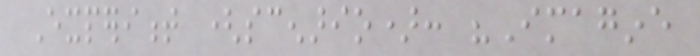Experiment (scenario): "Imagine
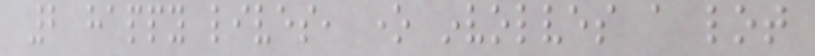2 happy lives, one involves a lot
